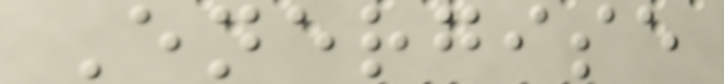Energise
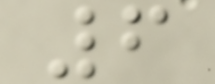6
